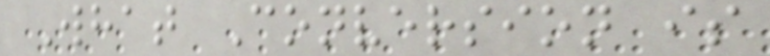What Conversion is
